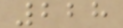228
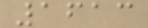1613
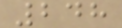248
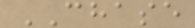CHASE
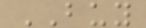BUY
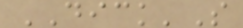DICK'S
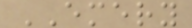EMERY
